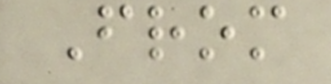From
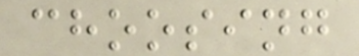choosing
